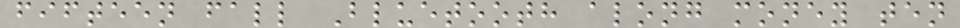fifteen fall Bluetooth along money ten
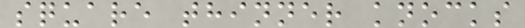square thinner knocks
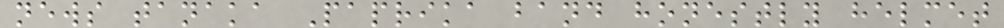news tanaka Paprika band honestly helmet
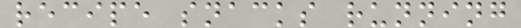recipe snacks running
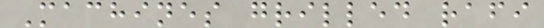Machines grilled rafi
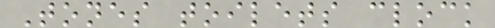Tones toilets clock
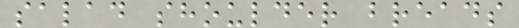salad shoulder breads
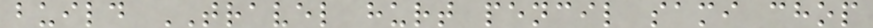build TRAVEL hurt pencil sami chop
